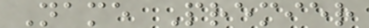Name Premier
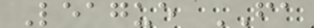League FA
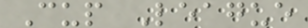Cup League
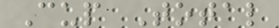Cup Total
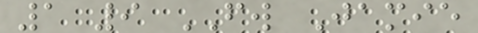1 9 FW Jamie
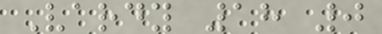Vardy 18 0
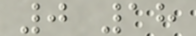0 18
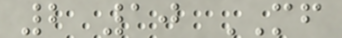2 10 MF
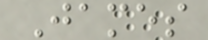James
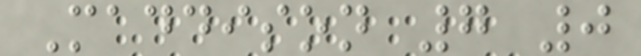Maddison 7 0
